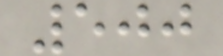500
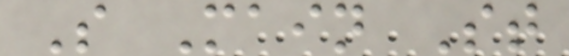S Main St
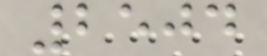2504
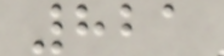821
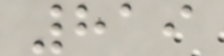819
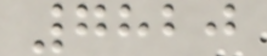7820
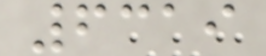6319
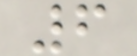6
